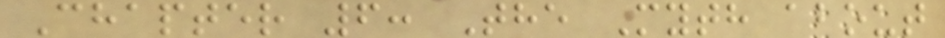Chapter 6: The Myth about
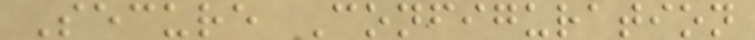Secure Configuration
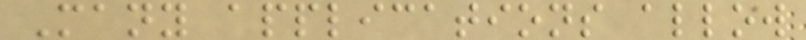Many applications allow
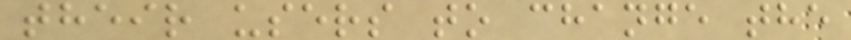their users to change the
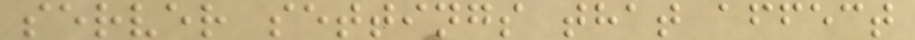server settings that affect
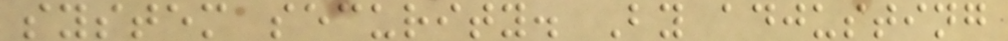system security. By adjusting
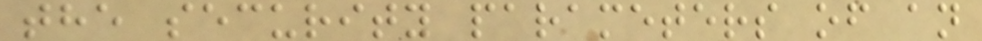the security parameters of an
